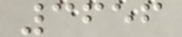3656
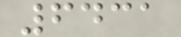6431
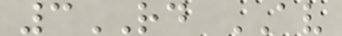3RD AV
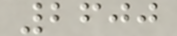2600
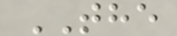THE
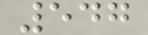547
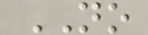NO
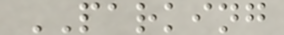PARKING
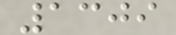1309
